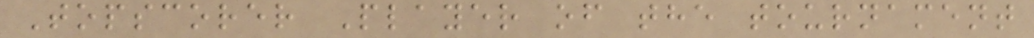Topscorer Player of the tournament
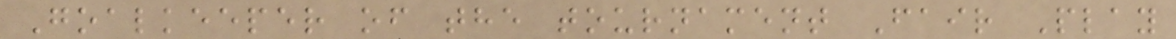Goalkeeper of the tournament Fair Play
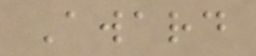Award
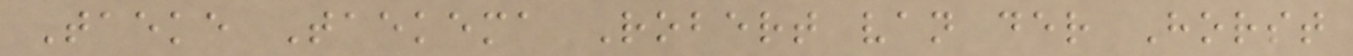Taeke Taekema Robert van der Horst
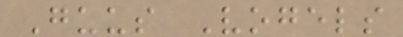Guus Vogels
